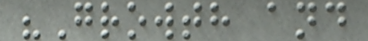"Growth and
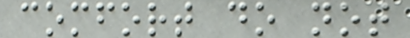comfort do not
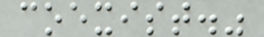coexist."
